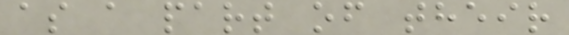as a part of their
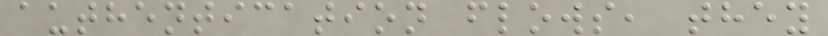authentication flows, they
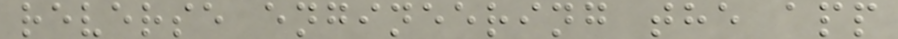reverse engineering the app
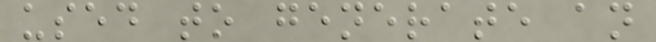used to generate an
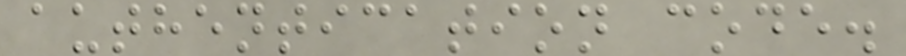authentication code.
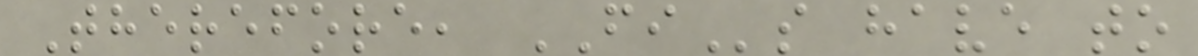Therefore, FIs have to
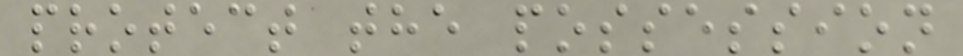protect the possession
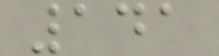141
